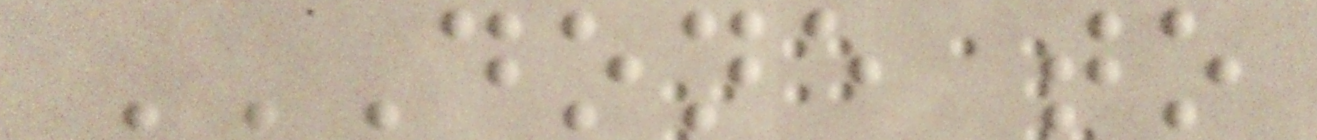DONE TO
